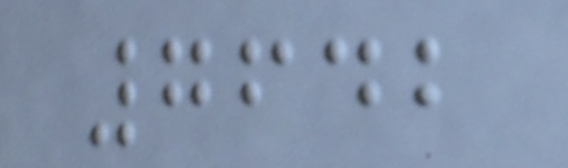7642
